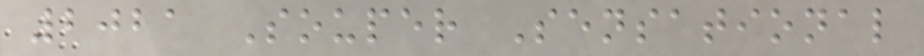2021 Souper Sensational
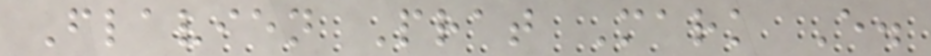Flavien Prat Mark E.
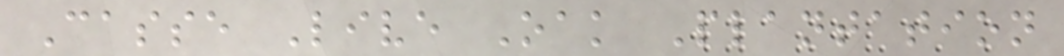Casse Live Oak Plantation
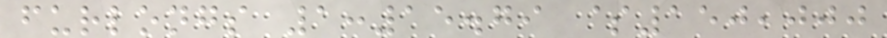furlongs 1:15.79 $150,000
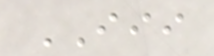III
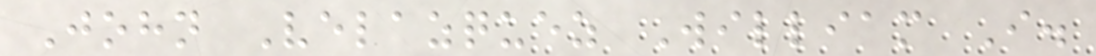John Velazquez William I.
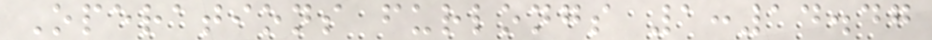Operations furlongs 1:14.47
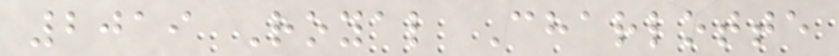2019 Royal Charlotte
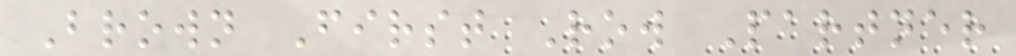Brown First Row Partner
